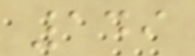149
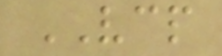VCP
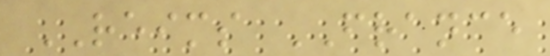REIMS FRANCE
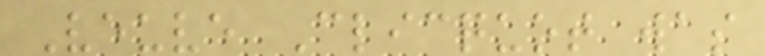Veuve Clicquot was
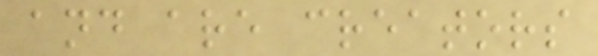and are creators
